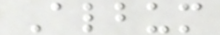Album
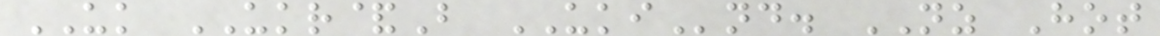UK UKR&B UKInd. NZ Hot
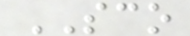SCO
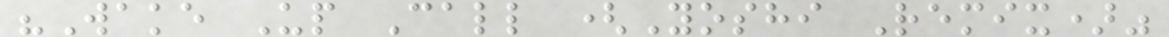"Wake Up Call (Yoshi Remix)"
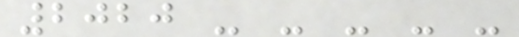2020 - - - - -
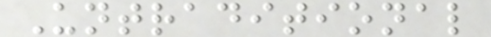Untraditional
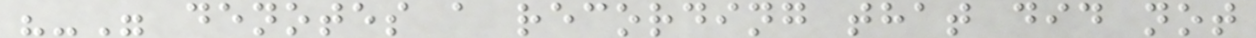"-" denotes a recording that did not
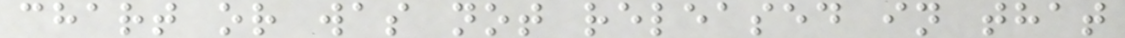chart or was not released in that
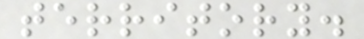territory.
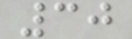30
